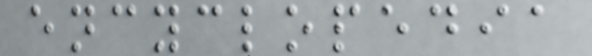encyclopedia
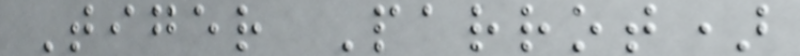Tiger Parrot)
